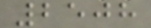2508
